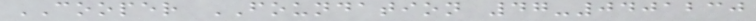COOPER FOUNDATION 47-0401230
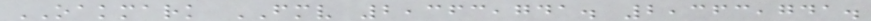OAKMARK FMV 2,363,741. 2,363,741.
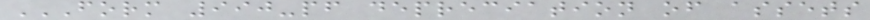FORM 990-PF DEPRECIATION OF ASSETS
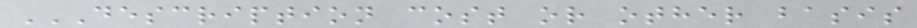DESCRIPTION COST OR OTHER BASIS
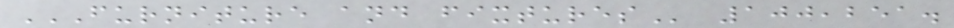FURNITURE AND FIXTURES 100,251.
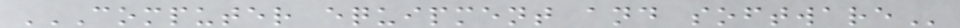COMPUTER EQUIPMENT AND SOFTWARE
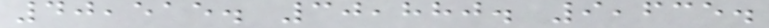40,515. 30,880. 9,635.
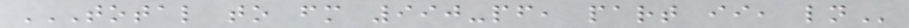TOTAL TO FM 990-PF, PART II, LN
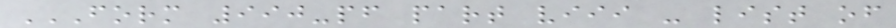FORM 990-PF PART VIII - LIST OF
